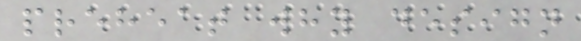preheat why design
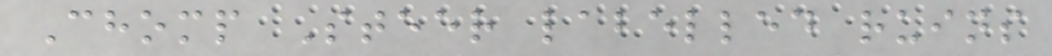Chomp Steer labelled ruins
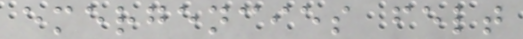emergencies felt
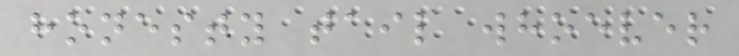honesty tail whoever
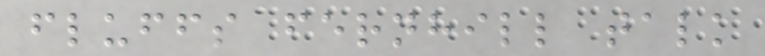fluffs fernhill talk
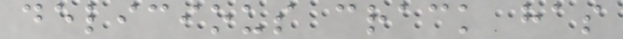delicious crack has
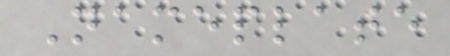Nameplate
